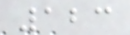123
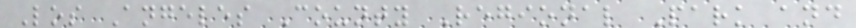Los Angeles County Regional Park and
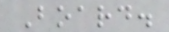Board.
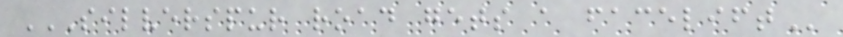SILVERSPUR ROAD GETS A FACELIFT
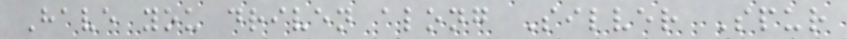Have you driven along Silver Spur
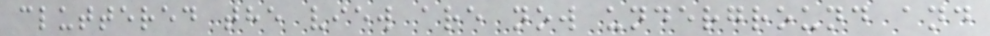cluttered the view are now underground and
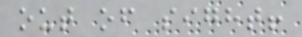out of sight!
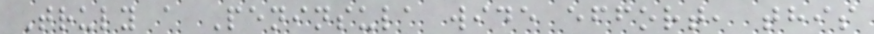Truly a Peninsula wide effort, this
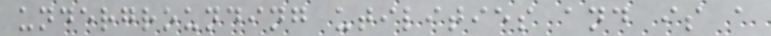undergrounding utilities and is a
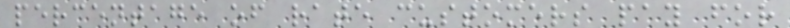percentage of rate customers pay for
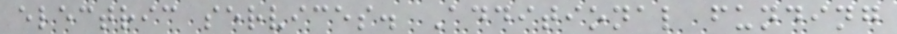electric services. Additional funding
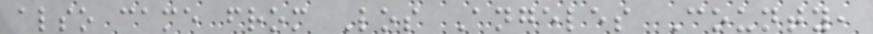also came from Los Angeles County,
